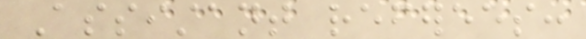Assistant referees:
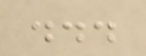...
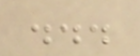...
